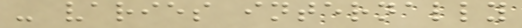- varies internally
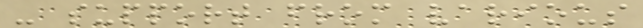- support from various
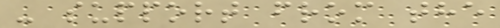- support from the
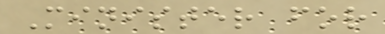Minister for
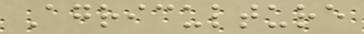Agriculture
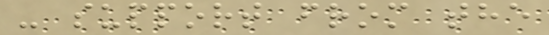- support from the
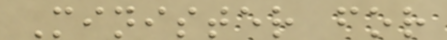Minister for
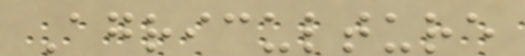Agriculture
